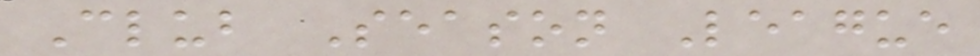Club Season League
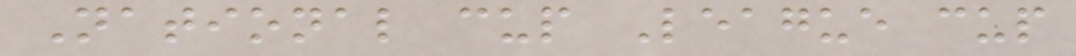National cup League cup
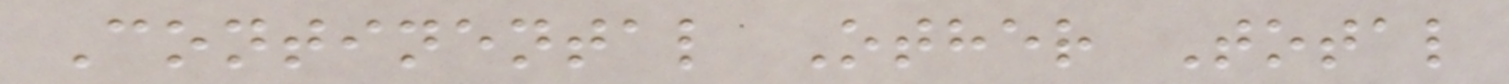Continental Other Total
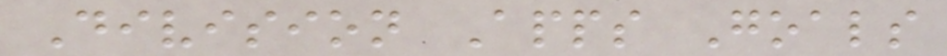Division Apps Goals
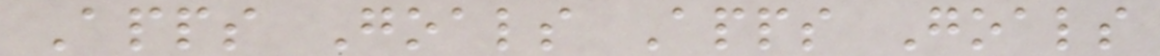Apps Goals Apps Goals
